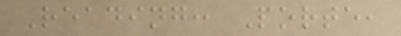Reading: Porte,
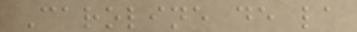Caroline de la
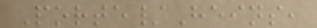Porte/Heins,
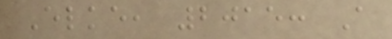Elke, 2015: A
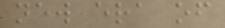new era of
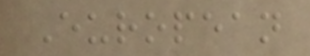European
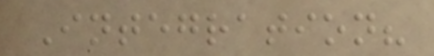Integration?
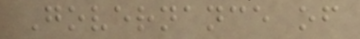Governance of
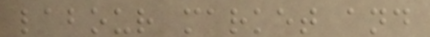labour market and
